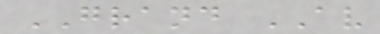GRAND AV
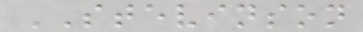STEVINSON
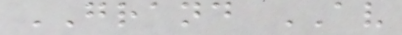GRAND AV
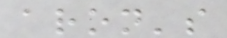aron's
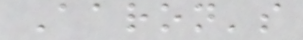Aaron's
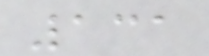131
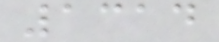1314
